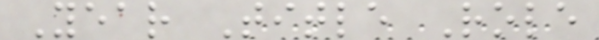Year Title Role
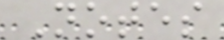Notes
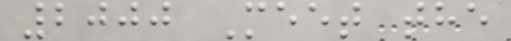2000 Meet the
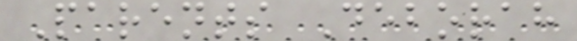Parents Deborah
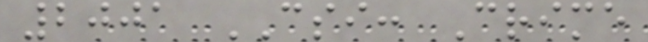2001 CSI: Crime
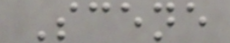Scene
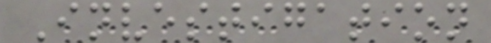Investigation
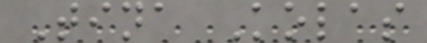Tina Kolas
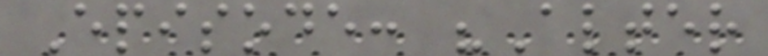Episode: "Alter
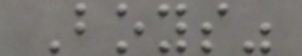Boys"
